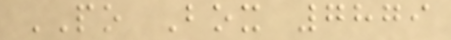PO Box 7879
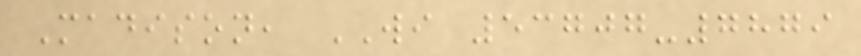Madison, WI 53707-7879
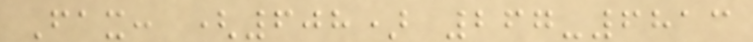Fax: (608) 267-6813
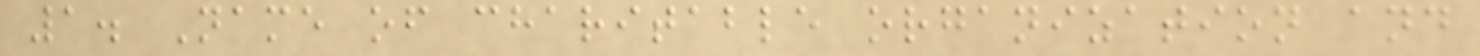1. Name of charitable organization and
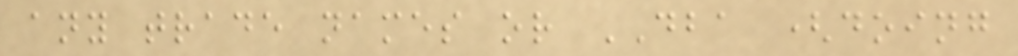any trade names or DBA (doing
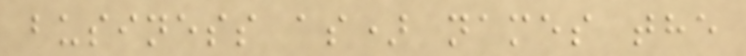business as) names the
